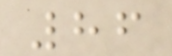86
